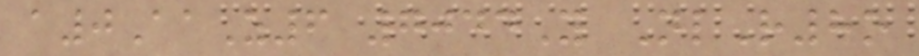a0AaZ6 7044Y NlR8o
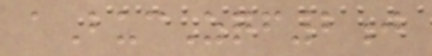aBucZqf2j
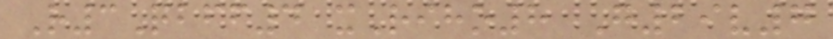R3Qbff4 xRiho8 G29v7
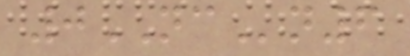0NCn6
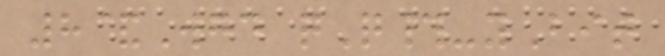8&Wgd qQ#-yBit
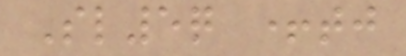Sl5q +tj
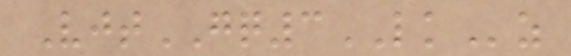VjtGQ3LKz
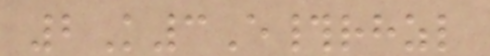2K3E#rhzl
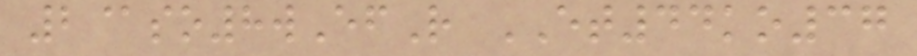2@so8wEfR ET44ko37
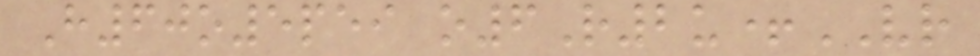H60o5pei o6R2u+VR
